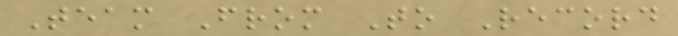Team From To Record
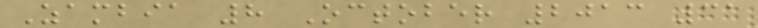Zambia 8 October 2013 31
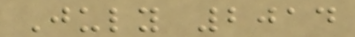July 2014
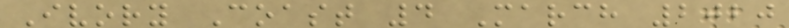Ivory Coast 4 March 2020
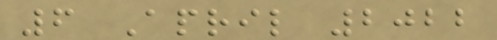6 April 2022
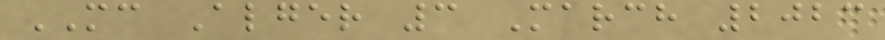MC Alger 3 March 2023
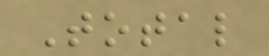Total
